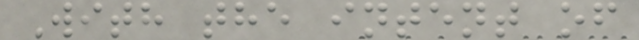With the intent of
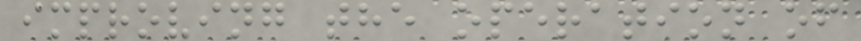improving the operation of
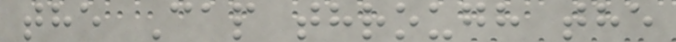the Cap through the
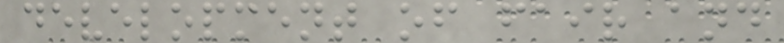development of fair and
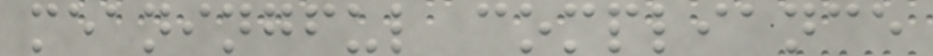meaningful compliance
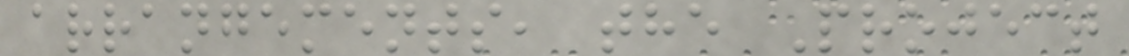arrangements, the Project
